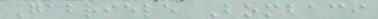Gabriele Bombaci
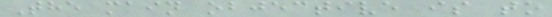The main objective is to
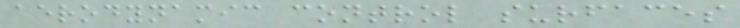aerodynamic control surfaces
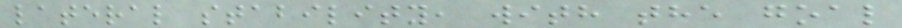lateral stability, with the goal
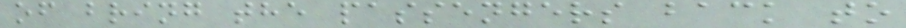of bring the passengers back to
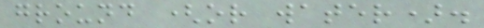ground (or water).
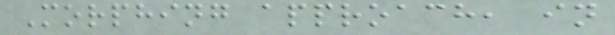Morphing approach, in
